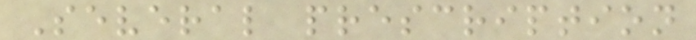Several prescription
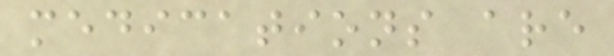medications are
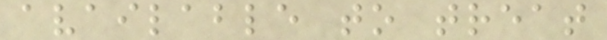available to treat
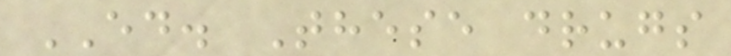ED. These drugs
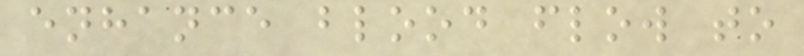enhance blood flow to
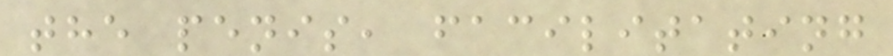the penis, facilitating
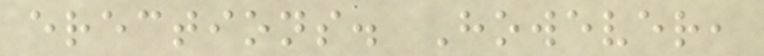erections. However,
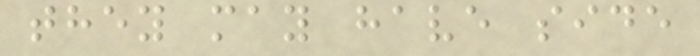they may have side
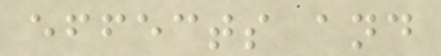effects and
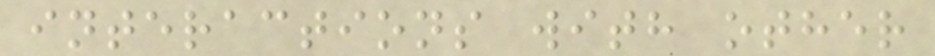interactions with other
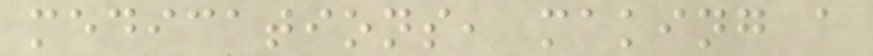medications, making a
